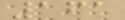161
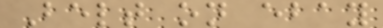Belt on ebay
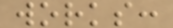works:
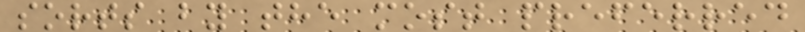sorts by the most preferred
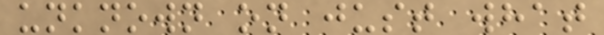unknown on just what
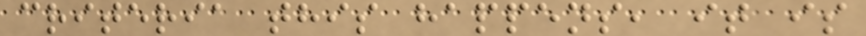criteria this happens, it is
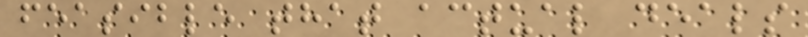feasible that actual deals
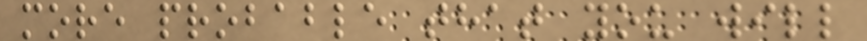more probable that you will
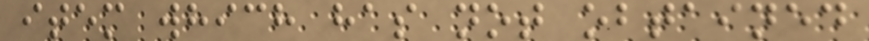item which has not obtained
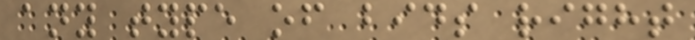any type of bids right
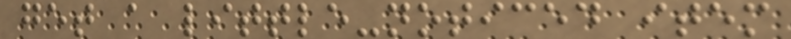get a little-noticed item
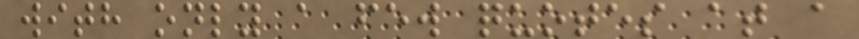with only a few quotes at a
